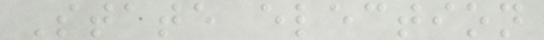State election
